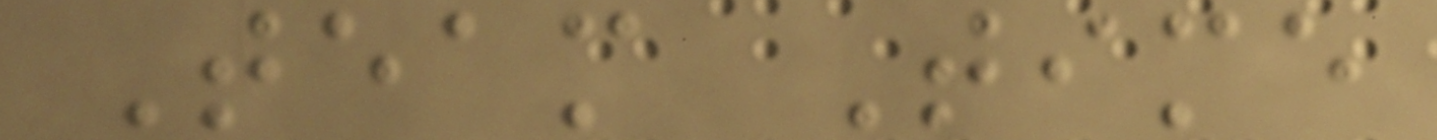Team Time
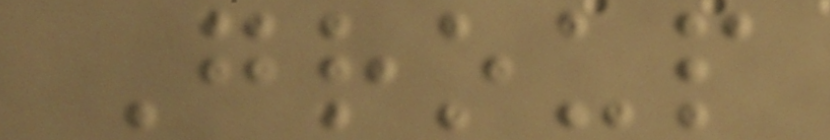Group
